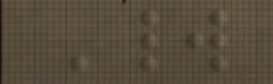World
